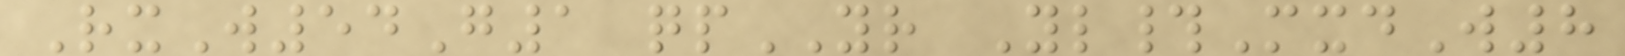RxW54G1 qpYR Yl#MxdW8
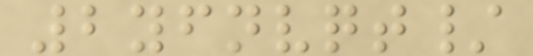2yfnvqt/
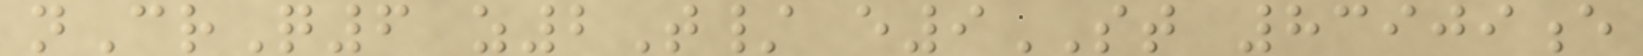nCrQ6 z2T/ e9ST 83909e
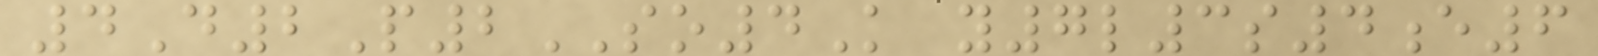4D2P2SO4K y7l3s4e6
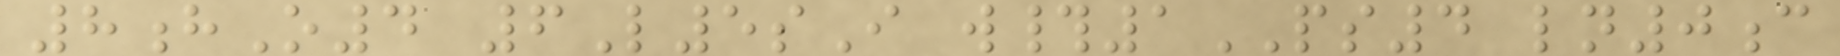8hO4 6L5sI w#1PS4 ln0c
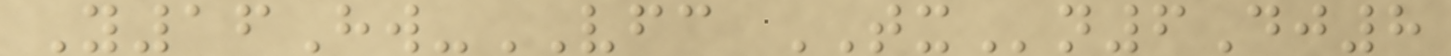Y16Hw-VFC TXn6Dj8
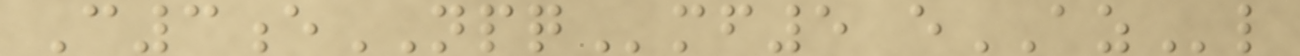C3eNPQmf5 eAZl
